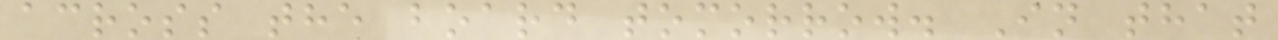across the board tomorrow. In that
